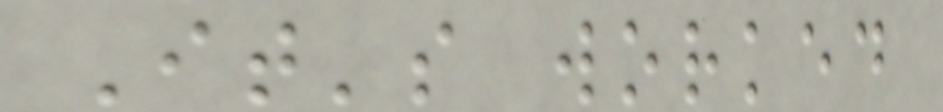It's worked
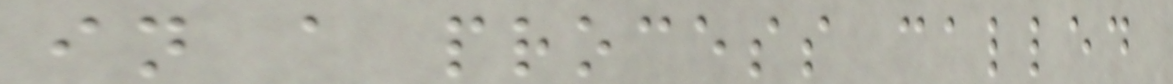in a process called
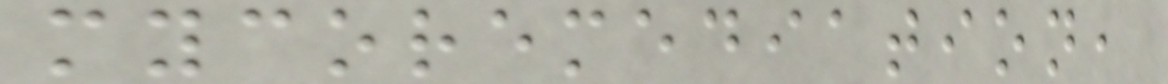mycoremediation,
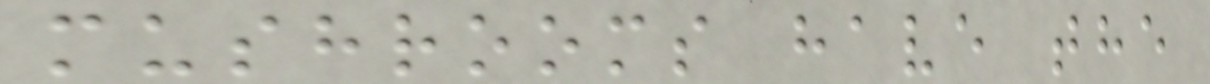mushrooms have the
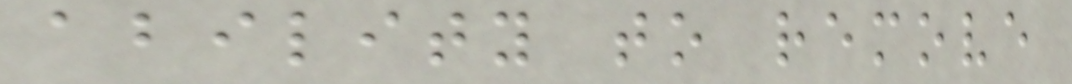ability to remove
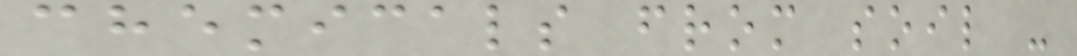chemicals from soil -
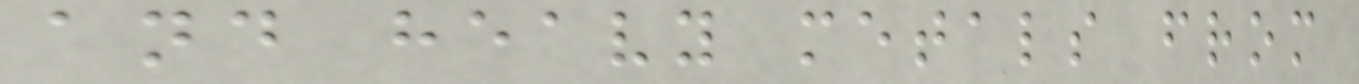and heavy metals from
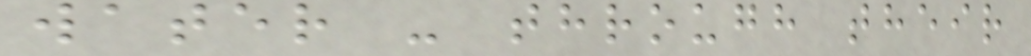water - through their
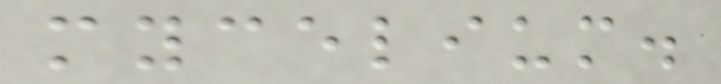mycelium.
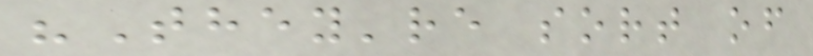"They're sort of
